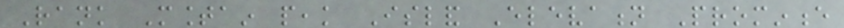Rank Mountain peak Island Elevation Prominence
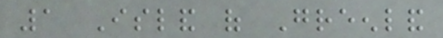1 Island of Greenland
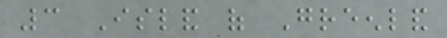3 Island of Greenland
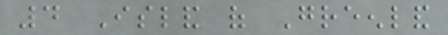4 Island of Greenland
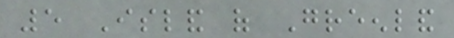5 Island of Greenland
